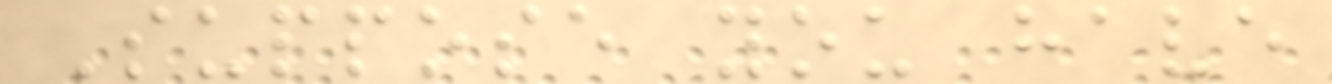Suppose you have
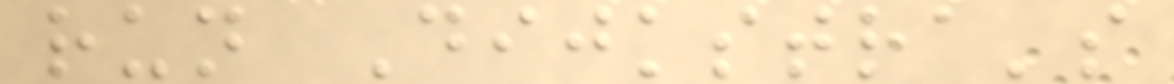run Dijkstra's
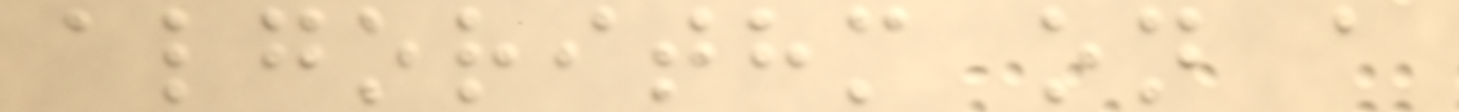algorithm on a
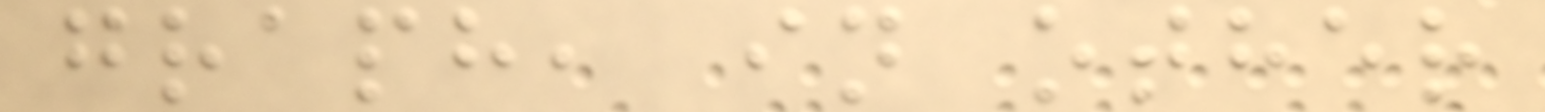graph, in other
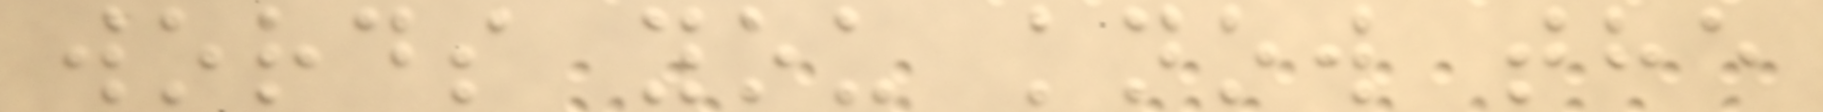words you know the
